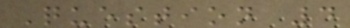Question 4
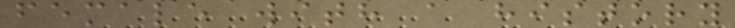female with a history
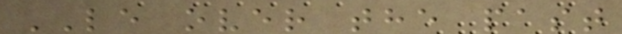LE over the past
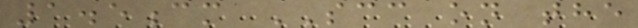1.5cm SCC on the
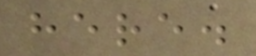here.
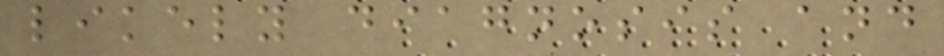likely diagnosis and
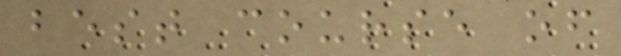best course of
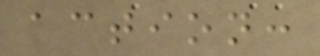action:
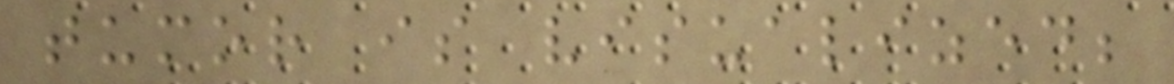tumor is visualized;
